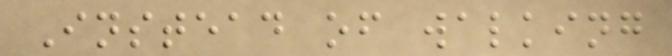Instead of walking
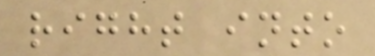right into
